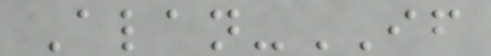Alan-IF
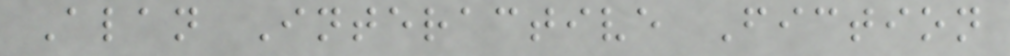Alan Interactive Fiction
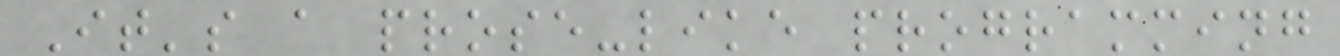It's a prose-like programming
